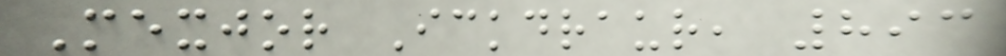Mexjor Ickdraur, 893
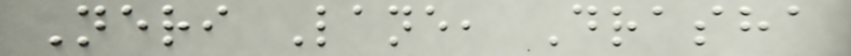Neri Lane, Drasha
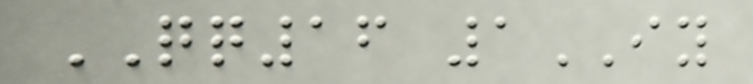QQ16 1IY
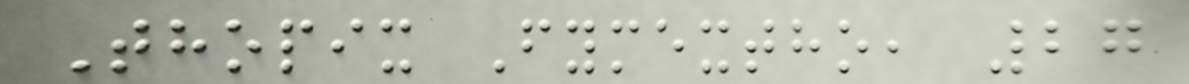Thopix Fymextho, 27
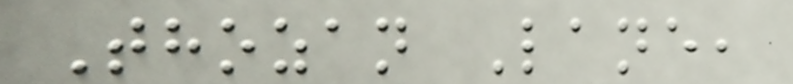Thozan Lane,
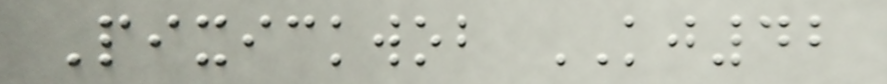Pixickwob KJ42
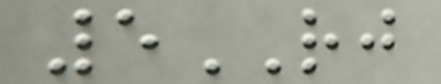5RJ
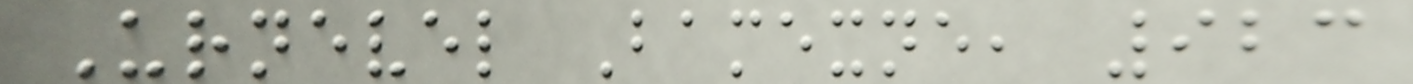Urnevel Bamexne, 923
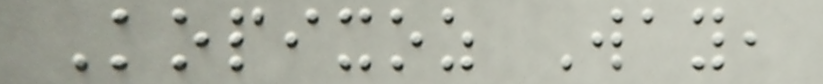Kopixoz Way,
